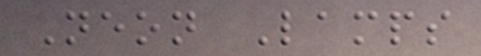Neon Lamps
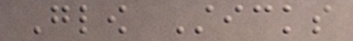Glow Sticks
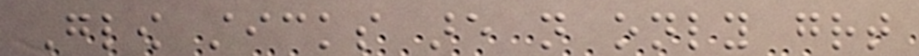Glow sticks are not only great
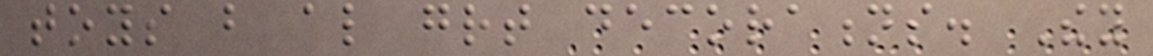toys but also great decorations. They
